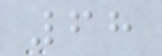68
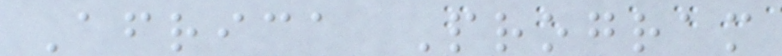Africa Program
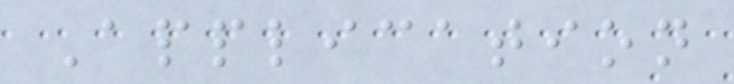Application
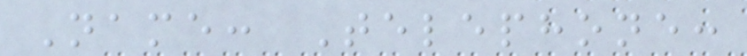Name: Telephone:
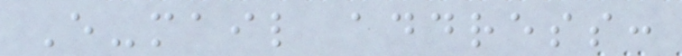E-mail address:
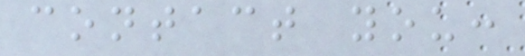contact you:
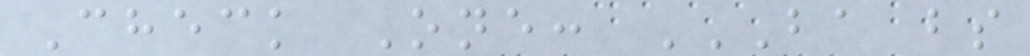Check One: BA BS
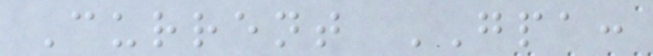Current GPA:
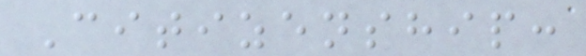Citizenship:
